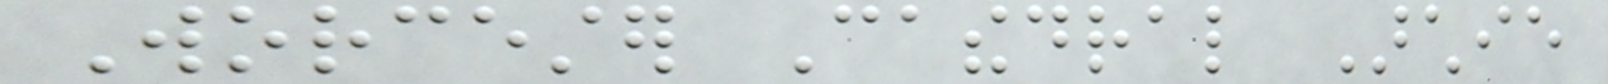Worcester Cathedral Archie
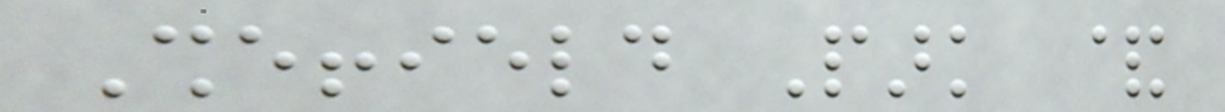Sheffield Park &
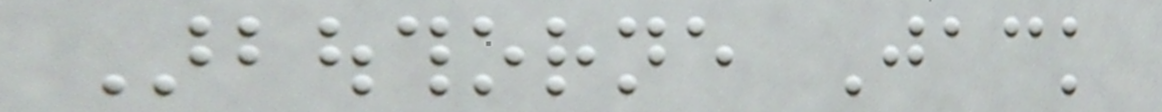Arbouthorne Jack
